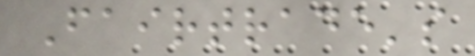Fairtrade's
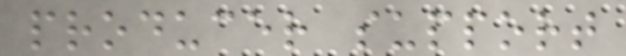producer support
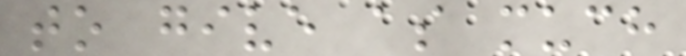to give as much
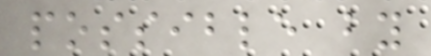possible by
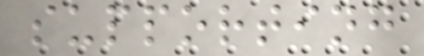supporting
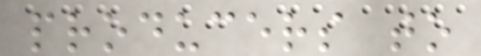producers to
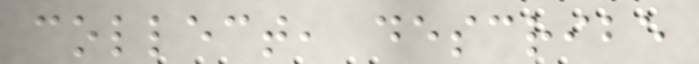collect, describe
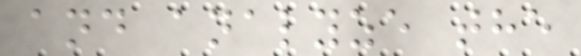and analyze the
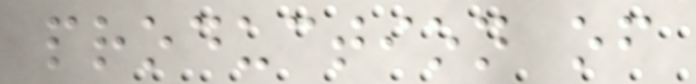production of
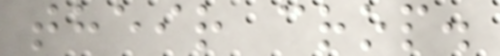their crop.
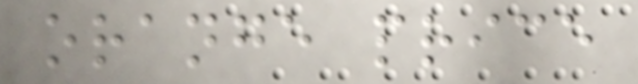orange price
